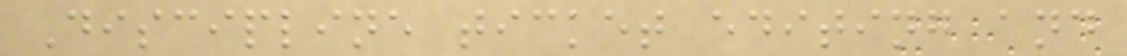Discipline ticket editing and
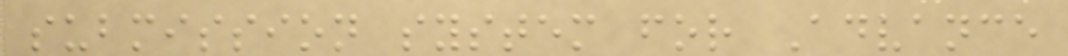submission system for Advance
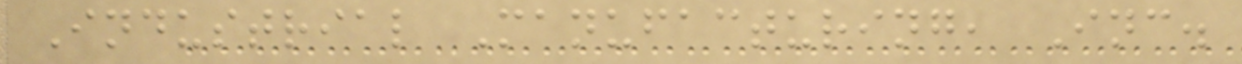Industrial Manufacturing, Inc.
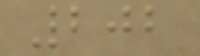202
